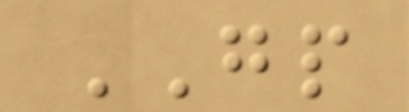GP
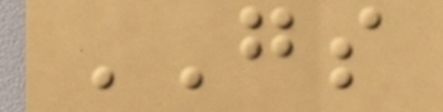GS
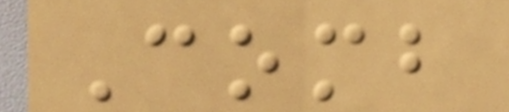Comb
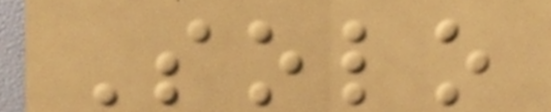Solo
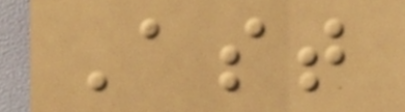Ast
